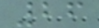26
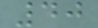40
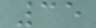35
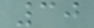30
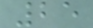25
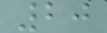20
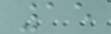15
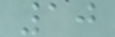10
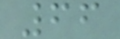66
